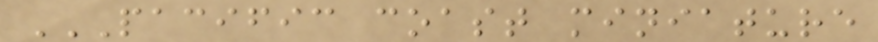PACIFIC COAST MINIATURE
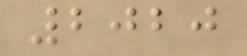2020
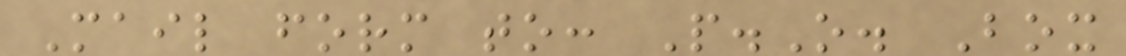Mail form to: P.O. Box
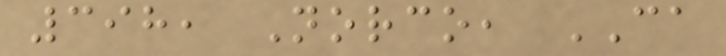398, Norco, CA
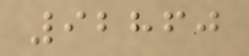92860
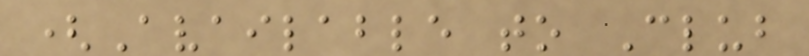(Available to Club
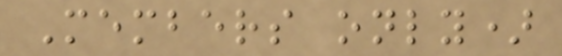Members only)
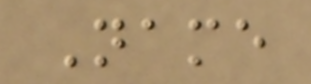Name
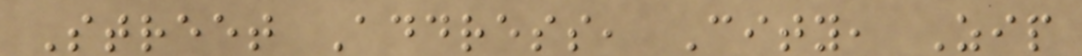Street Address, City, Zip
